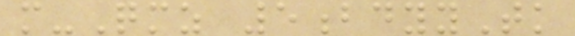m-Qmz 5bdyyTk
